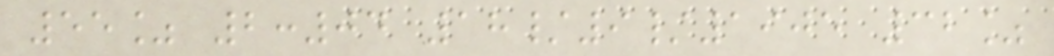55% 2:04 18/9/1905 32%
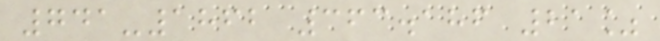741-1862 363.186 21%
